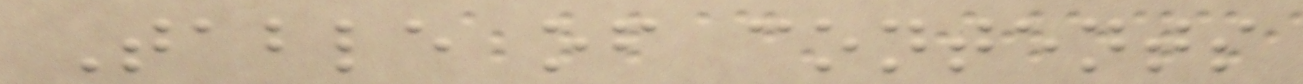Table of contents
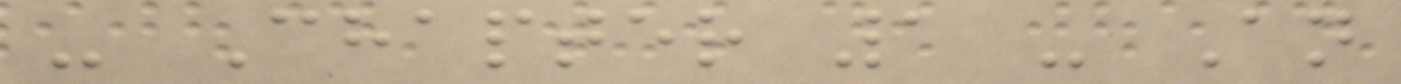- Chapter 1 - An
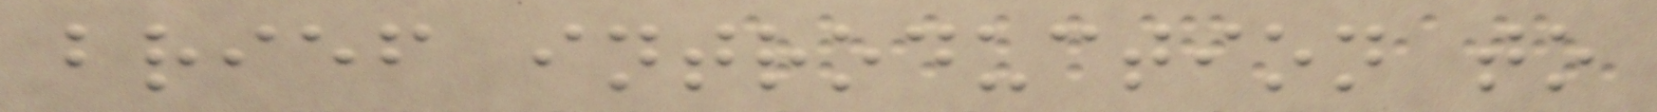brief introduction to
